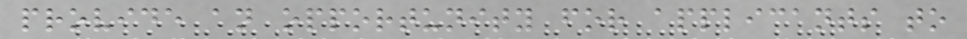provide an opportunity for applicants to
